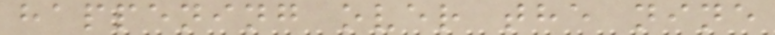happening over the nine
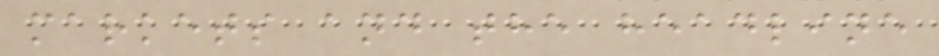markets and the headline
